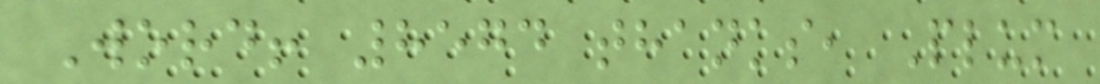Word! 8574 thanks, Plum
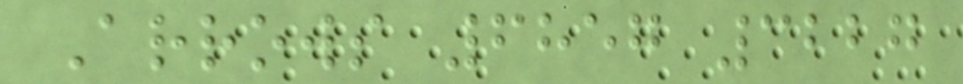Arrows 6857 3227
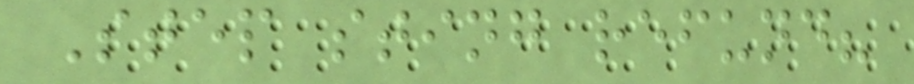Step sting refund?
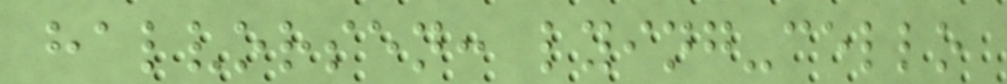halvorsen: lying-cello
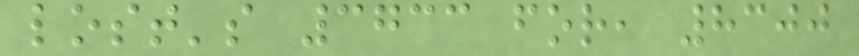lost's 3733 for, 8300
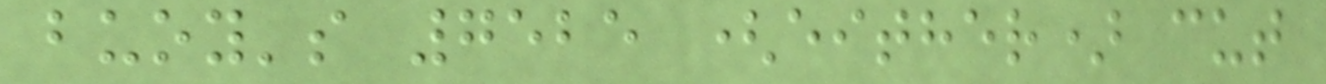buoy's 7525 (either) cut
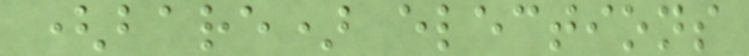(bare) elections
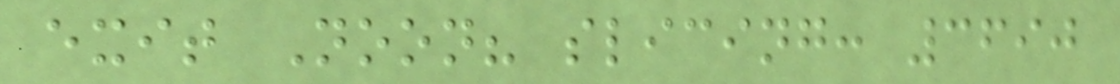exit Noon? slicing: 3690
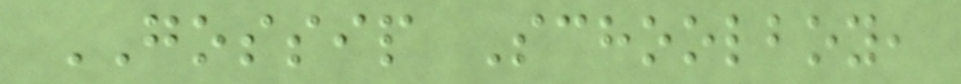GOSSIP Schoolboy,
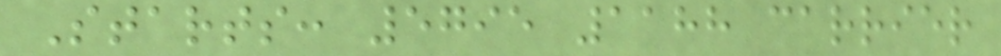Starts: 5795 1188 carrier
